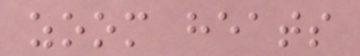zoom heats
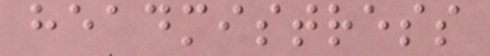headmistress
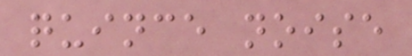quince noise
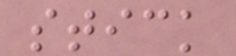stick
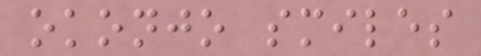okonjo smiles
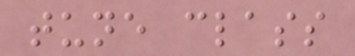tune class
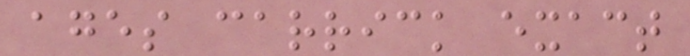ages carrick exact
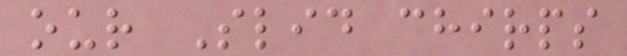our Slid chirps
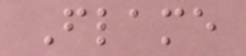Flame
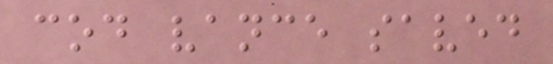cod vance saved
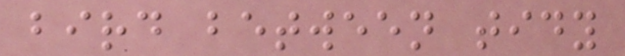bird between tidy
